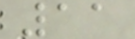11
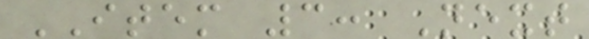ITEM 3: Next
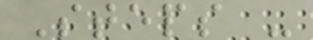Steps -
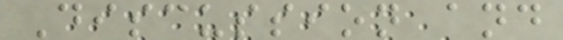Discussion and
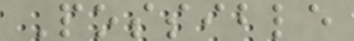Possible
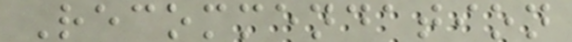Recommendation
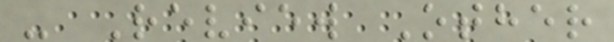- Review Other
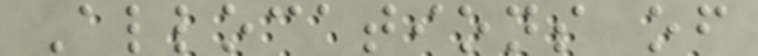Allocations of
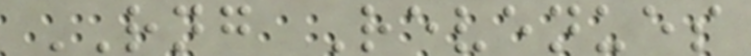RNG Revenues
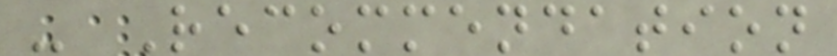- Recommendation
